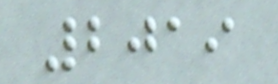2019
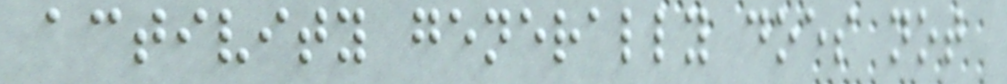activity generally does not
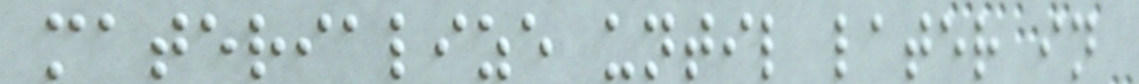materialize until later in
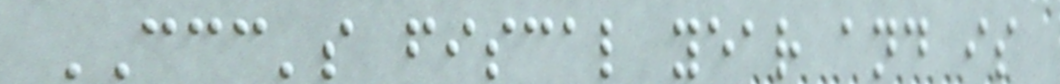CCC's fiscal year and is
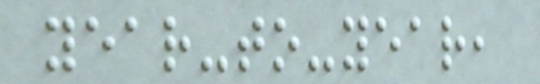year-to-year,
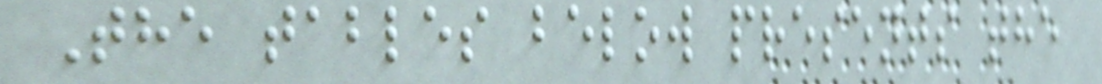The tables below presents the
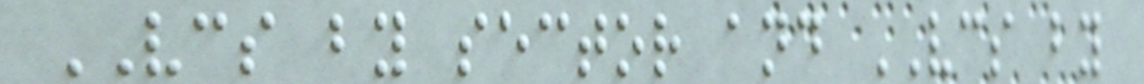VCS by sector and VCS by
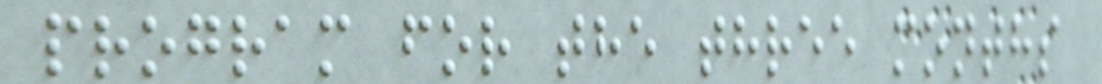program for the three months
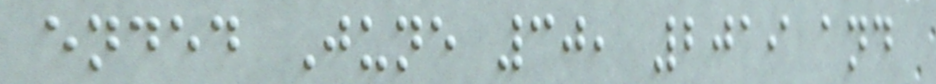ended June 30, 2019 and
